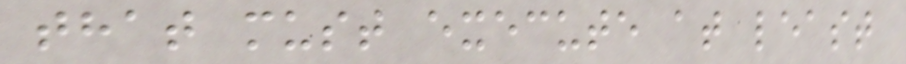that must execute at least
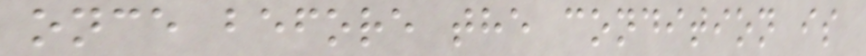once before the condition is
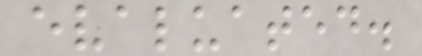evaluated.
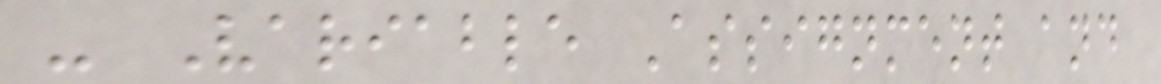- Variable Assignment and
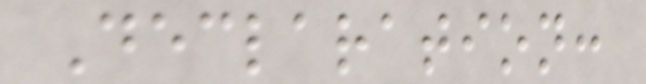Declaration:
